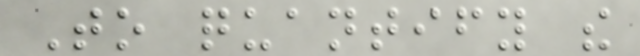To quantify the
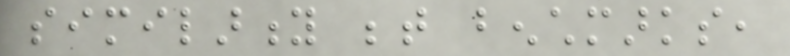similarity between benchmarks,
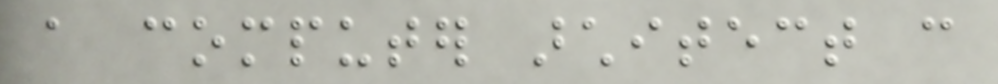a computer architect can
